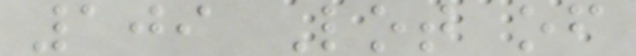109 Lot of
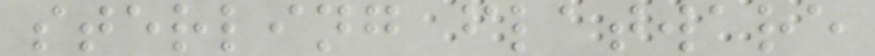sterling flatware
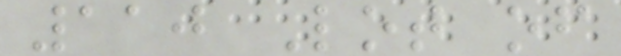110 Lot of
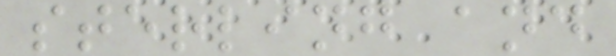sterling and
